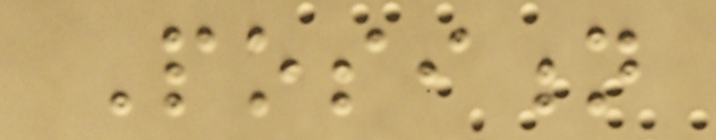Position
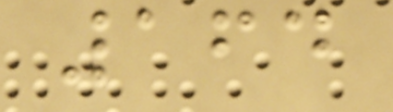164
